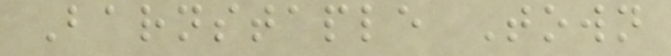Barnstaple Town
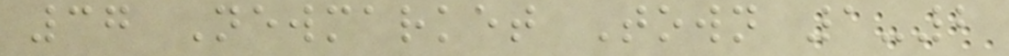37 Newmarket Town 1-2
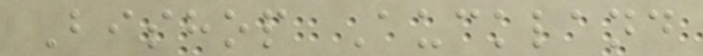Bishop Auckland
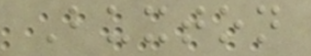Buxton
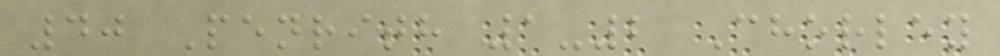40 Penrith 1-2 Chorley
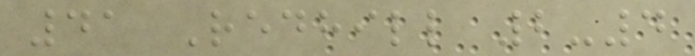41 Redhill 2-4
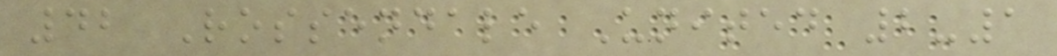42 Rossendale United 2-1
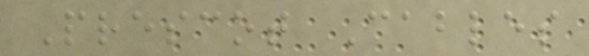Prescot Cables
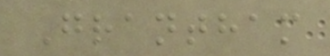Grantham
